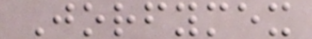Jorfymex
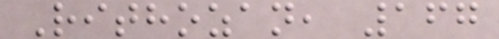Rithozan, 167
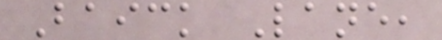Baick Lane,
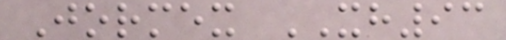Jormex XH93
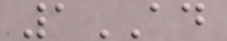1AD
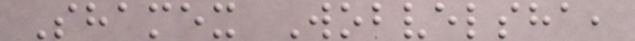Shamex Wobvelsha,
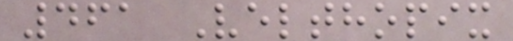461 Velthopix
